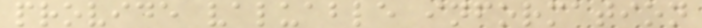provide valuable information
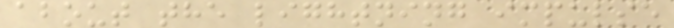about the lightning impulse
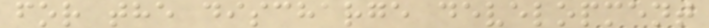for the discharge development
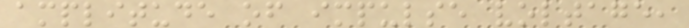amplitude of impulse voltage,
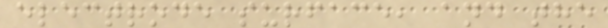electrode surface, and the
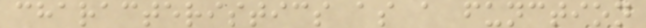characteristics as a function
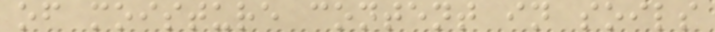of moisture content in soils
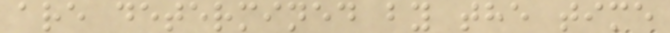are determined by the time
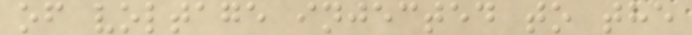of voltage injected to the
